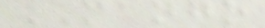MANGO
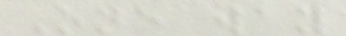One way
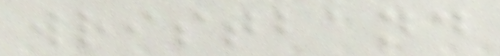wristband
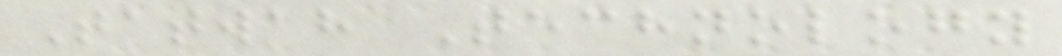Tatwah Technology
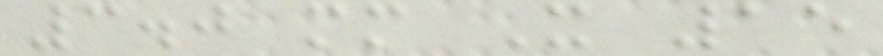3.0 mm X 15
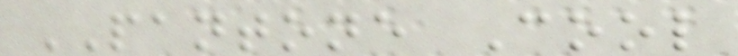PANTONE Cool
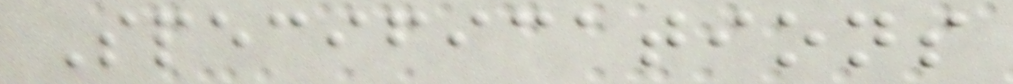Specifications
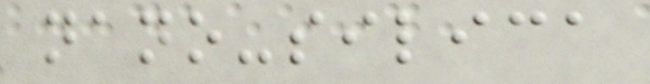nano-silica
